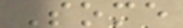Some
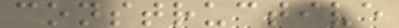constructive
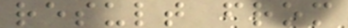result from
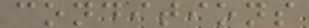conditions
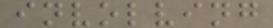involving
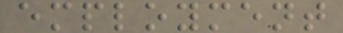employment
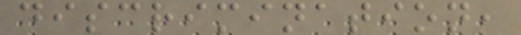discrimination,
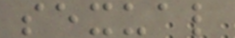sexual
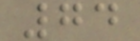74
